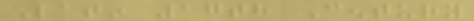Latin 17th Century
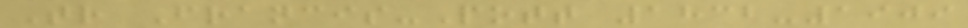Tr Francis-Pott 1832-1909
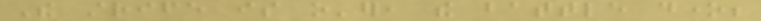The strife is o'er, the battle done;
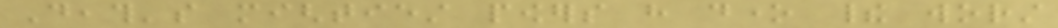Death's mightiest powers have done their worst
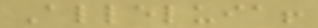Alleluia!
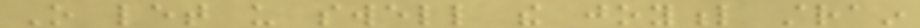O let us swell the joyful strain
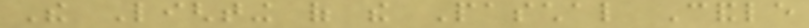The Lighting of the Paschal Candle
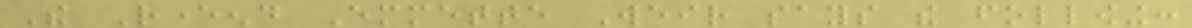The Reverend Emmette Weir says the following:
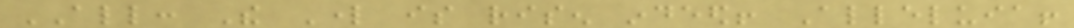ALL: The Lord is risen indeed! Alleluia!
